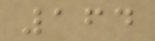164
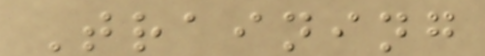Training
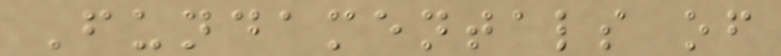Fundamentals of
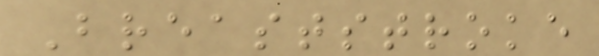Breaststroke
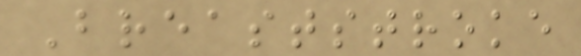Breaststroke
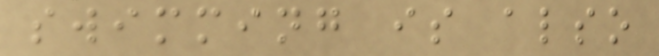swimming is also
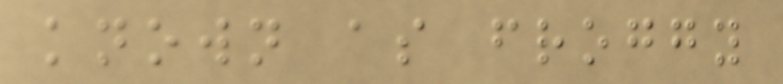known as froggy
